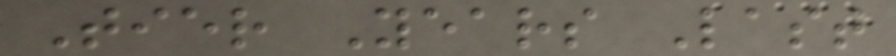Tier Years Last
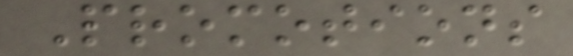Promotions
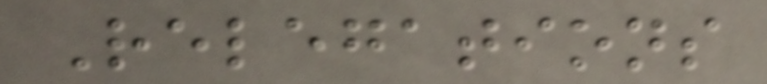Relegations
